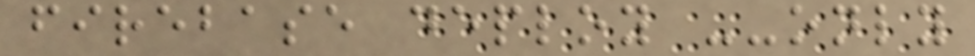firebase deploy --only
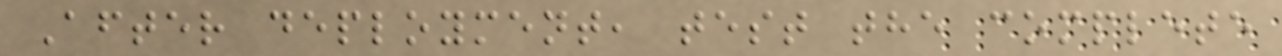After deployment, test the complete
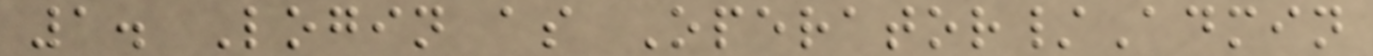1. Login as Operator/Admin
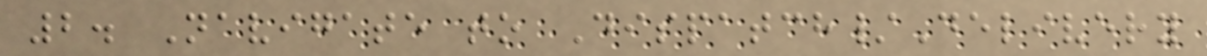2. Navigate to Dispatch/Delivery
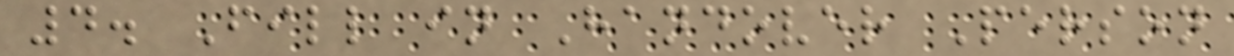4. Fill in Handover Person
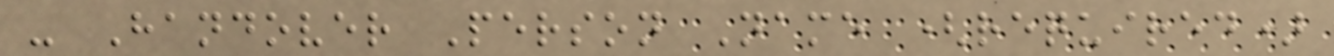- Handover Person Name (required)
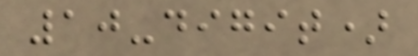10-digit)
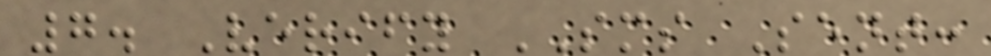7. Verify SMS Sent:
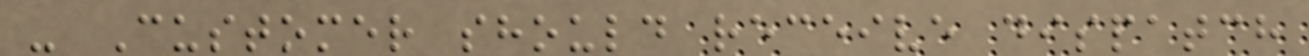- Customer should receive dispatch
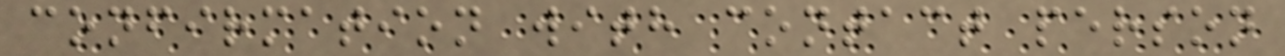confirmation with contact person
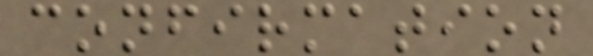confirmation
